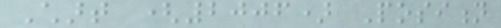Chart (2006) Position
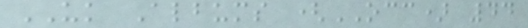UK Albums (OCC) 44
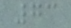73
